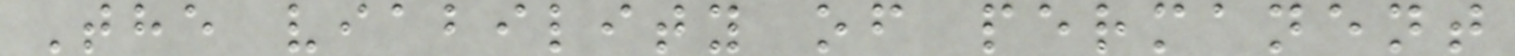The viability of permanent
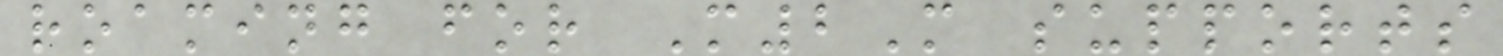roaming for M2M supports
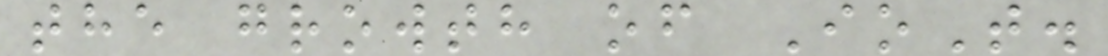the growth of IoT.
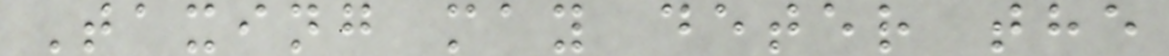Taxing may deter the
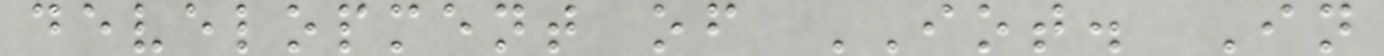development of IOT. In
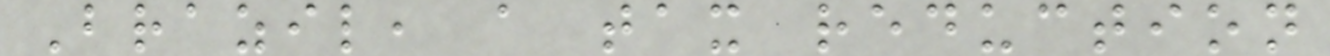Brazil, a tax reduction
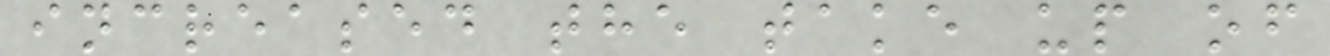increased the take up of
